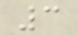3
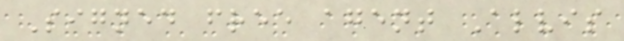Signed free agent Alvis
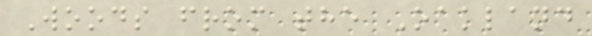Woods from the Oakland
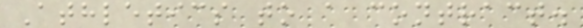Athletics to a contract.
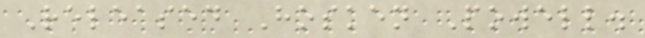Released Hosken Powell.
